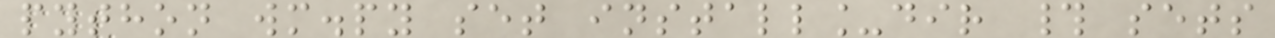python wm.py set install_dir # sets
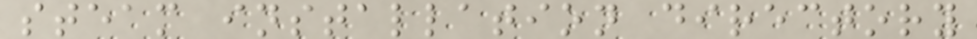steam installation directory
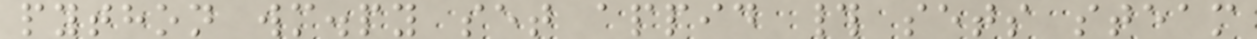python wm.py set appid # sets steam
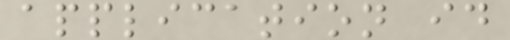application id
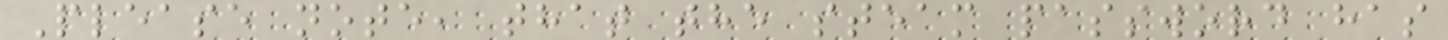Please note, that the steam password has
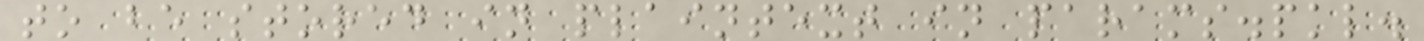to be stored in plaintext in params.pkl.
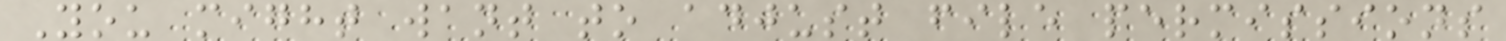You might want to adjust file permissions
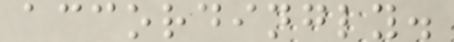accordingly.
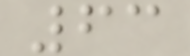63
